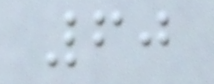60
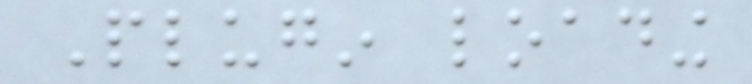Plugin loading
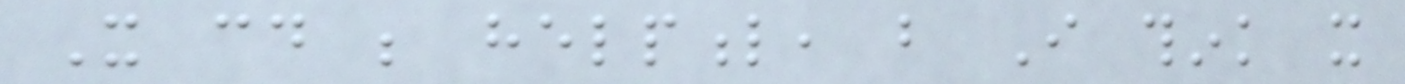It could be helpful, but I think it
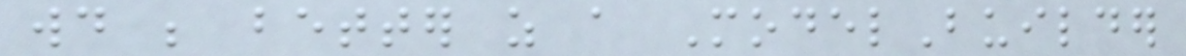would be better as a ModelBuilder
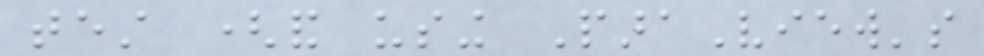test (and using ParaView's
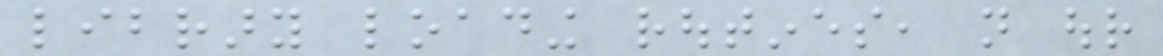library loading routines, not our
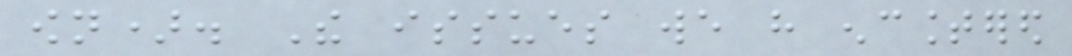own). The issues we have encountered
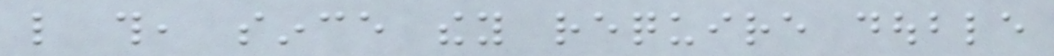like this, since they require double
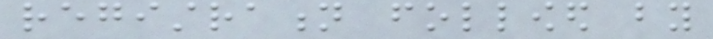registration followed by
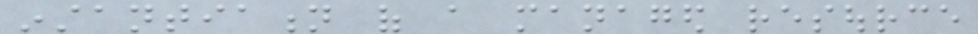instantiation of a managed resource
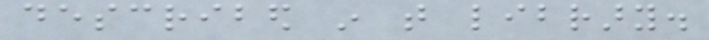described in that library.
